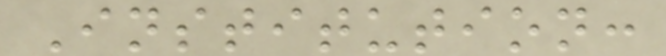Institution:
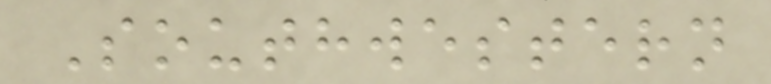Southwestern
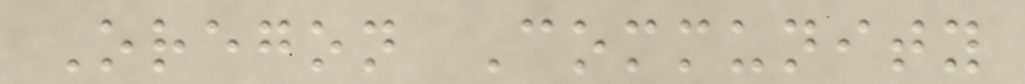Oregon Community
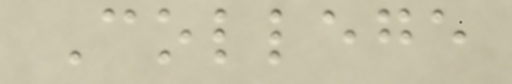College
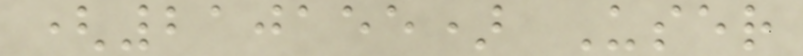(210155) User
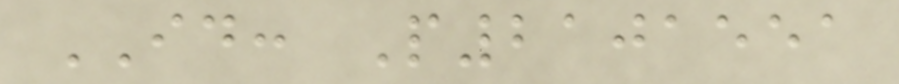ID: P2101551
